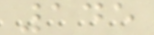145
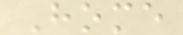Home
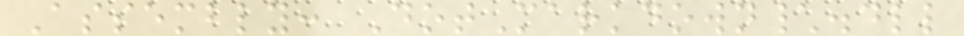Assembly: DotMarkdown\.dll
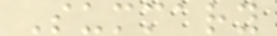Summary
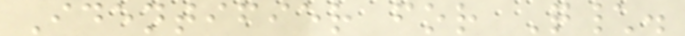Identifier for Q\.
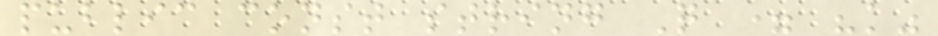public const string Q = "k"
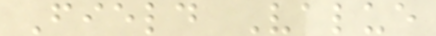Field Value
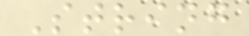String
